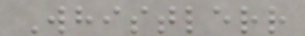Whistlerr
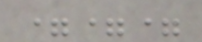===
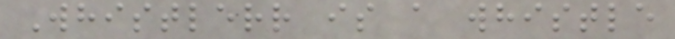Whistlerr is a whistle
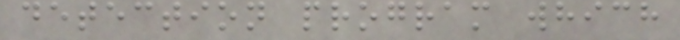detection program which
